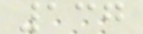137
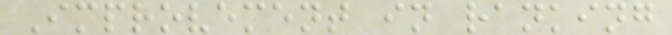Improvement in ranking
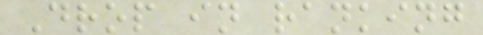Drop in ranking
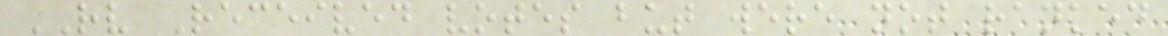RV Received votes but were not ranked
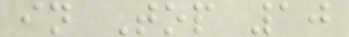in Top 10
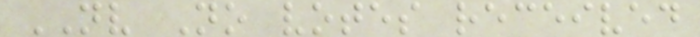NV No votes received
